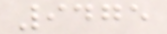9475
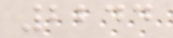2244
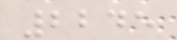2245
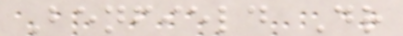Benfield Dr
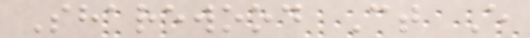Sharewood Ct E
